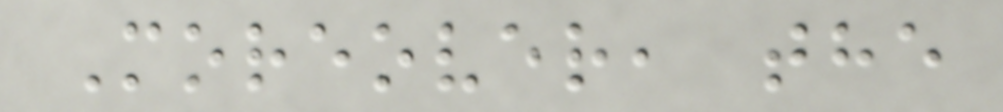Moreover, the
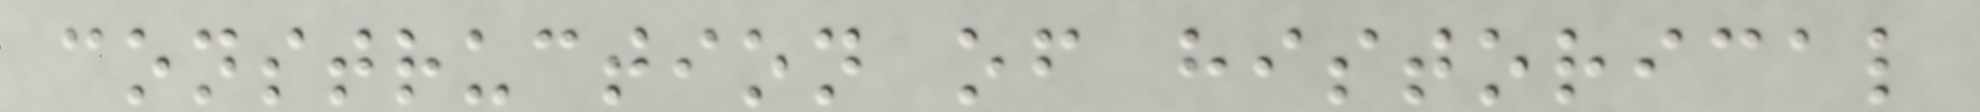construction of historical
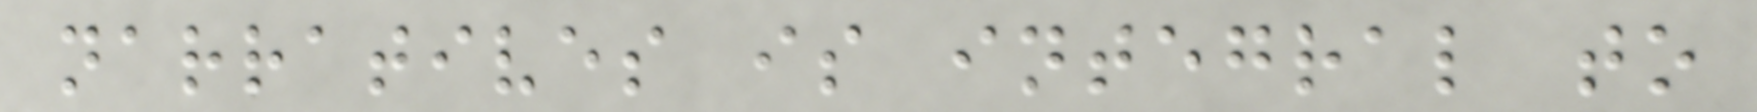narratives is integral to
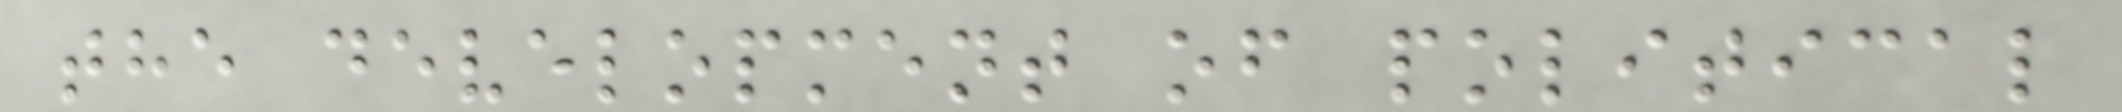the development of political
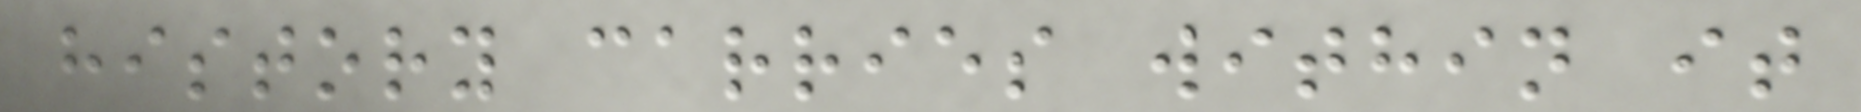history carries within it
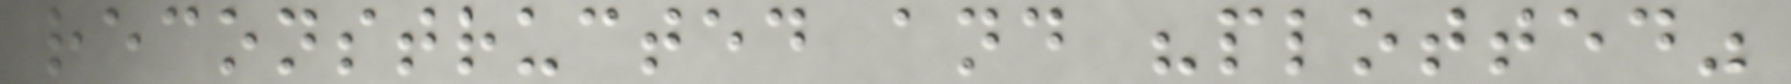reconstructed and "plotted"
